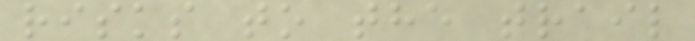risks to the trail
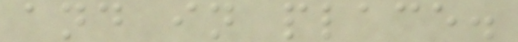and in place.
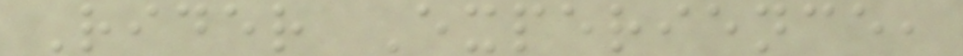Rider Experience,
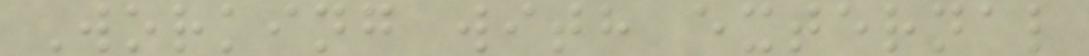Working with external
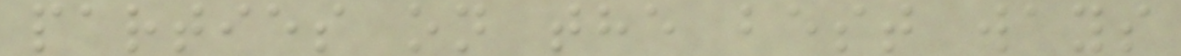parties on the best ways
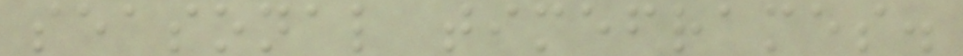seasonal timeframes.
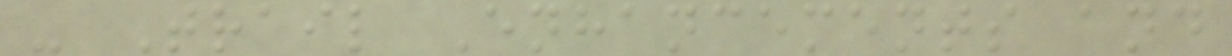- Trail Enhancements and
